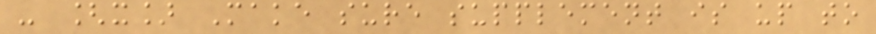- [x] Make sure supplement is up to
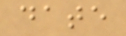date
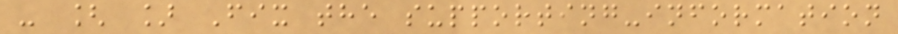- [ ] Fix the supporting-information
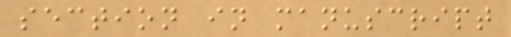section in manuscript
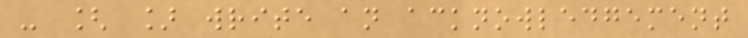- [ ] write an acknowledgement
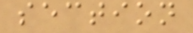section
